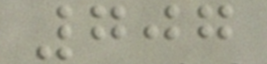707
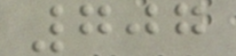707
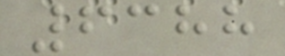6388
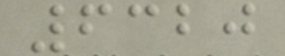6320
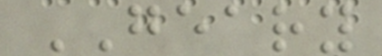GEARY
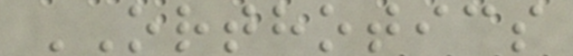ORTHOTICS
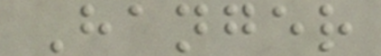Hanger
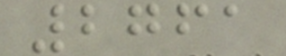2761
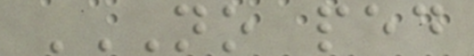NO PED
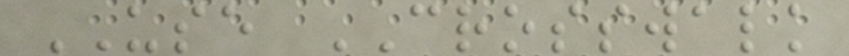USE CROSSWALK
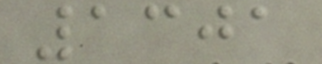1301
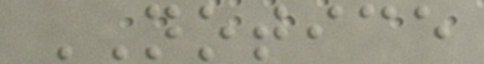NOTICE
